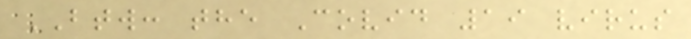BTW: the Covid 19 virus
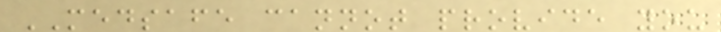MEDSAFE cannot provide you
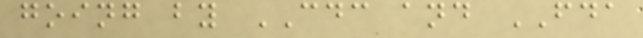going by CDC and FDA
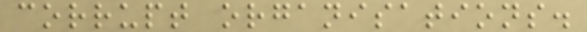corrupt organisations.
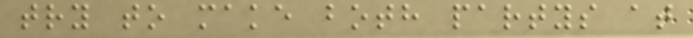try to make both partys at
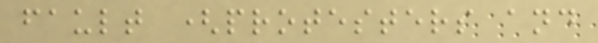fault (protesters and
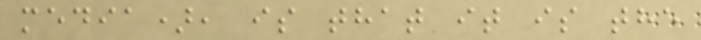media), is that it is the
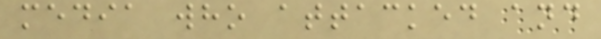media who attacked and
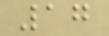17
